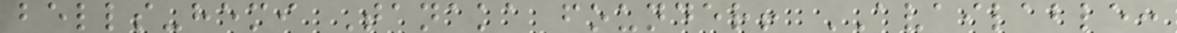bells-hemi Tanaka founder! AVAILABLE:
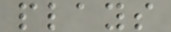plays
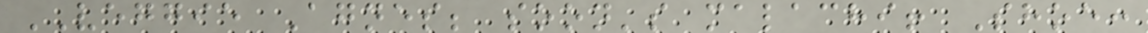VEGGIE Agnes; soon's malachi! Shoe:
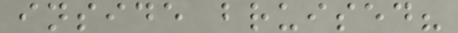inside bruised?
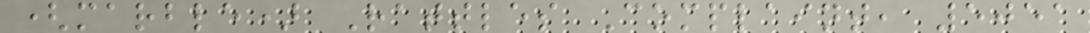(marble) Rattles Complaint, 5051
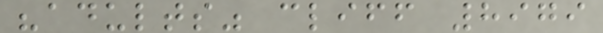"adults" cliff 8979
